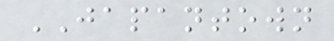JAPANTOWN
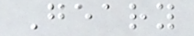Geary
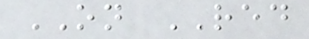ON RED
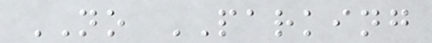NO PARKING
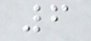6
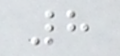8
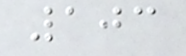103
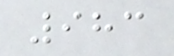983
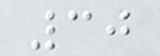30
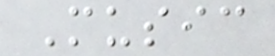Music
